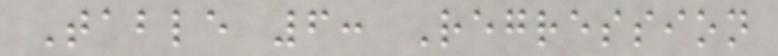Table 6: Regression
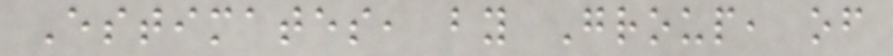Estimates, by Group, of
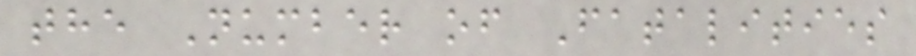the Number of Fatalities
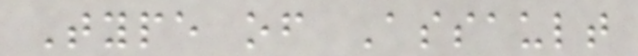Type of Assault
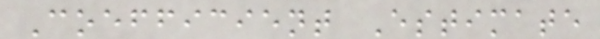Coefficient Estimate
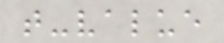t-value
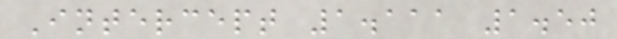Intercept 1.111 1.50
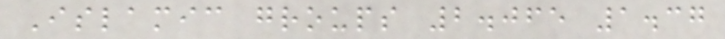Islamic groups 2.065 1.37
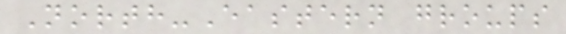North-Eastern groups
